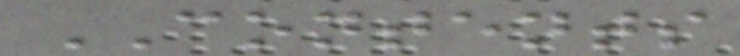CONTENTS
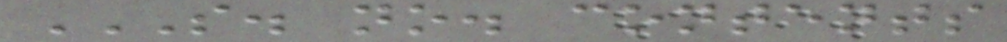S. NO. CONTENTS
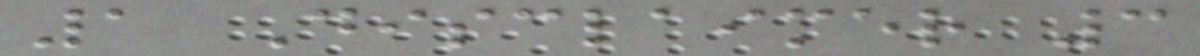1 Disclaimer 3
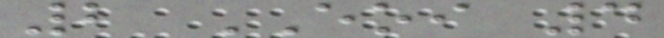2 EOI 4
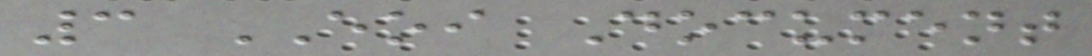3 EOI Document
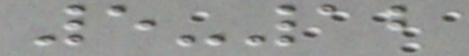5-12
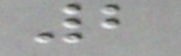2
